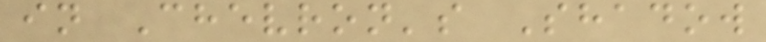in Chevron's Shadow
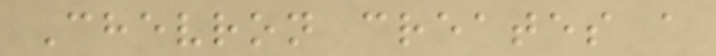Chevron creates a
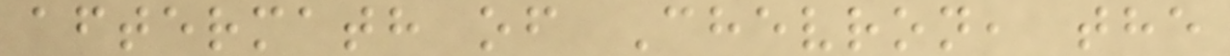aftermath of Chevron, the
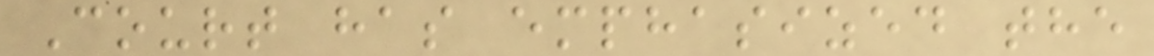Court has emphasized the
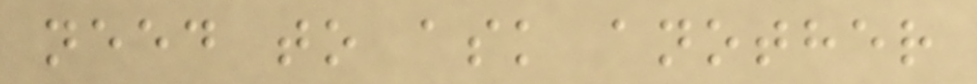need to ask another
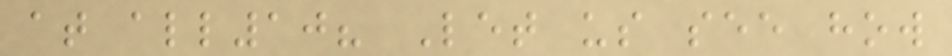at all10? Let us see how
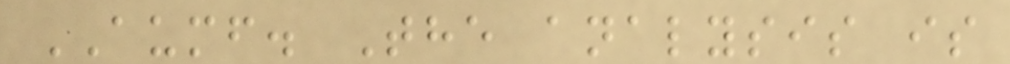AUMF. The analysis is
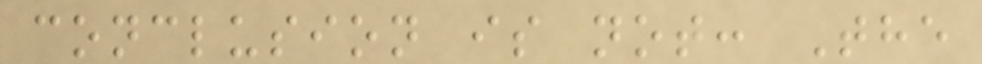conclusion is not: The
